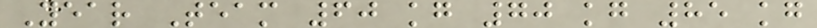Year Team 60 kg 70 kg 85 kg
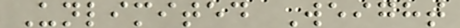Unlimited Weight
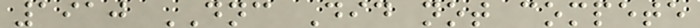1910 DNC Did not compete
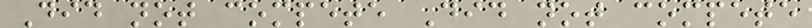Did not compete Did not compete
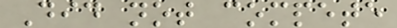Did not compete
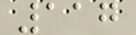117
